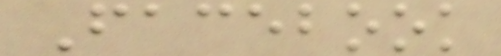Facebook
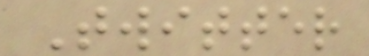Twitter
